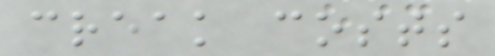creak costs
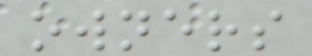owners
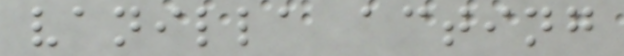vanilla acting
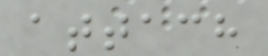attach
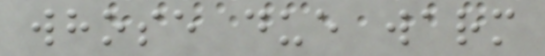whose due warm
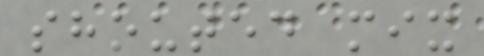shouted mix
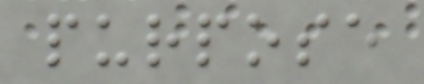purpose
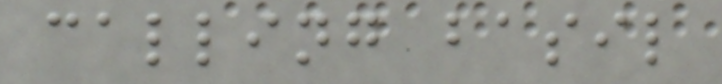calling basil
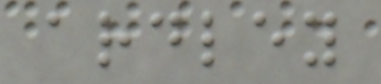ardley
